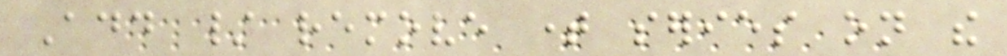Add / remove time series on the
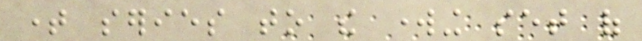time series to the working set of
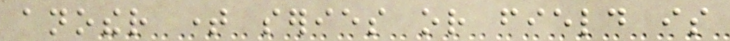another time series or field is
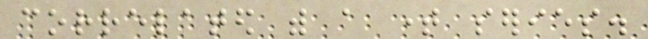correlated with a time series.
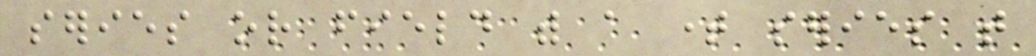series or field with a time series that
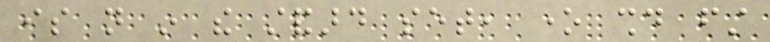is not in the standard set, one should first
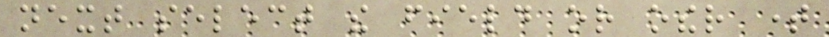next select the field or other time
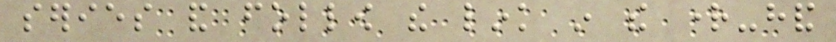series and follow the link in the right-hand
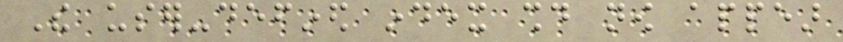The user-defined index should now appear
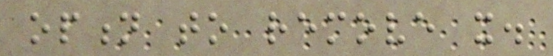option to remove it.
